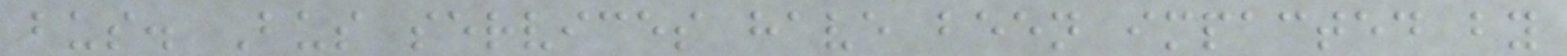bus. Bus services have been impacted by
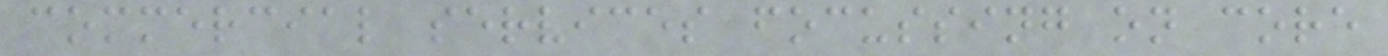commercial services focussing on core
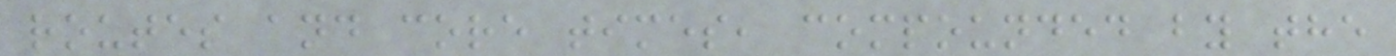routes and core times, compounded by the
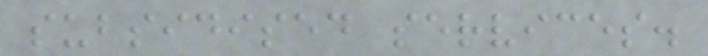subsidised services.
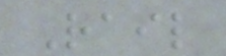Rail
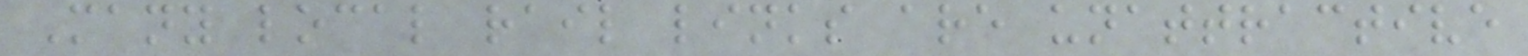Many local rail links are unattractive
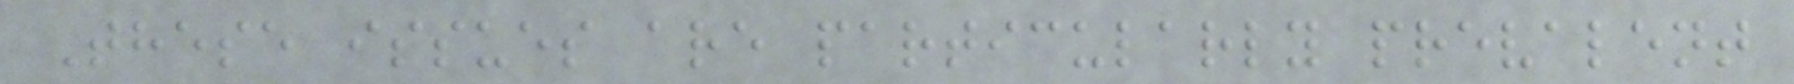These issues are particularly prevalent
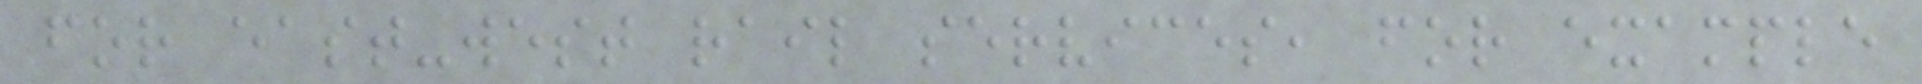for east-west rail services, for example
